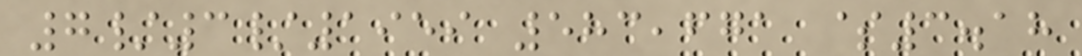7/3/1959 583,671 $3.18
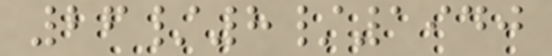26/8/1940
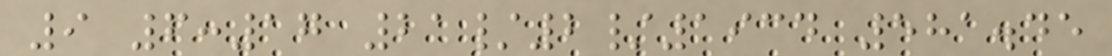9 6:17 21/2/1934 581.45
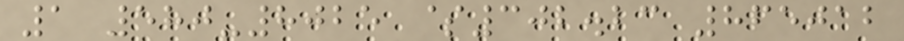1 580-8025 $302.23 865012
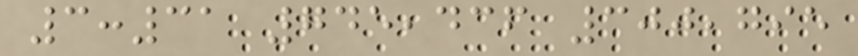3:31 745,436 300,795
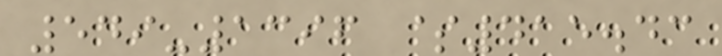549-1396 $415.43
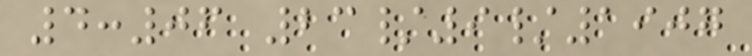4:06 23/9/1907
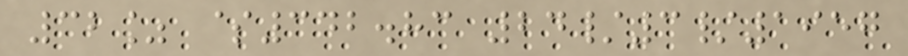32% $342.83 24/3/1957
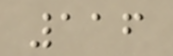116
